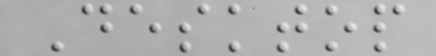Desktop
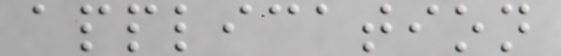application
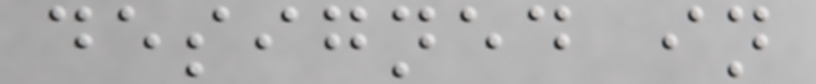designed in
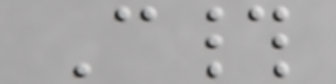C#
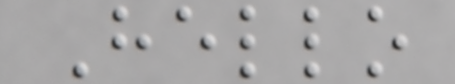Hello
